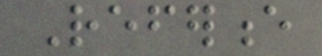Reference
